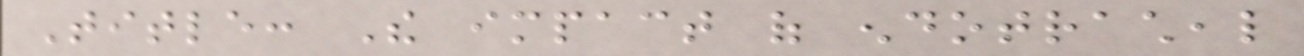Title: The impact of endotracheal
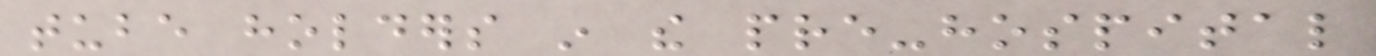tube holders in the pre-hospital
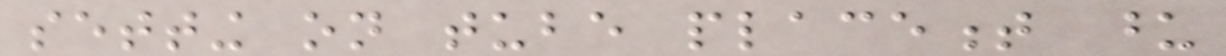setting on tube placement upon
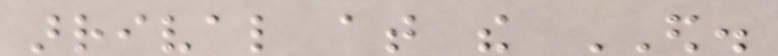arrival at the ED.
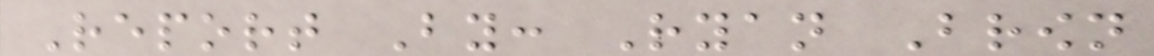Report By: Ryan Brown
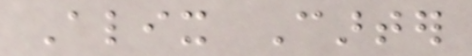Alix Carter
